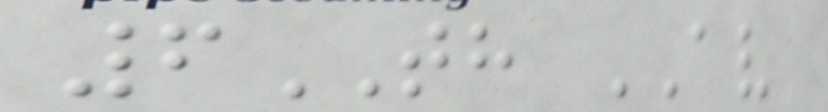6TH AV
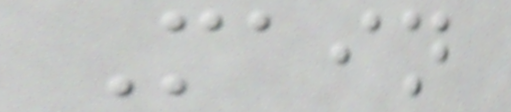Main
